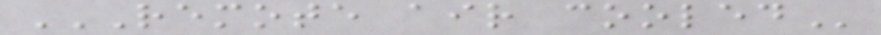REMOTE AIR COOLED
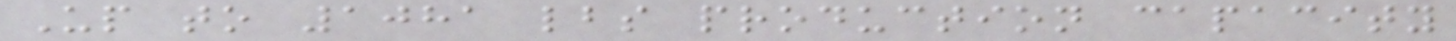Up to 1081 lbs production capacity
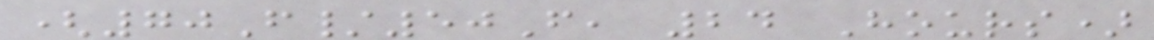(70F/50F, 24 Hours)
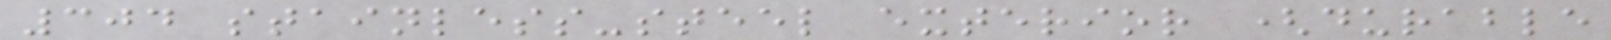304 stainless-steel exterior (durable
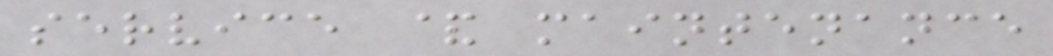service & maintenance
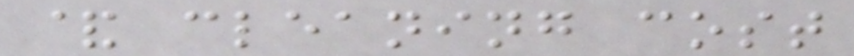& cleaning cost
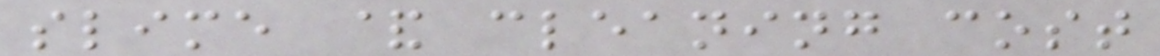slime & cleaning cost
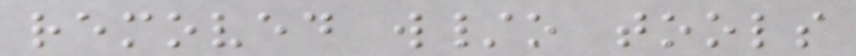removed w/o tools
